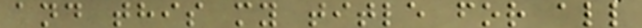and this my title for all
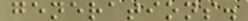generations.
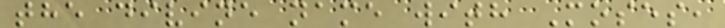the divine name with Moses,
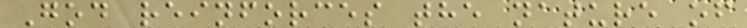God reinforces the nature of
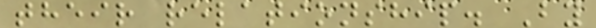their relationship. By
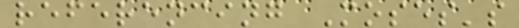referencing Moses's
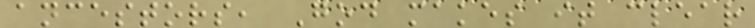ancestors, God makes it clear
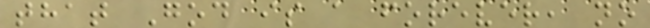that God is a forever, no
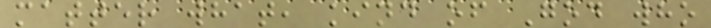matter what, kind of God who
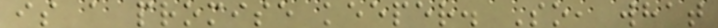is a promise keeper. So, what
